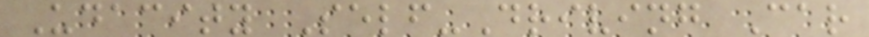Udacity Self-Driving Car
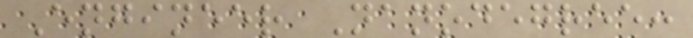Engineer Nanodegree:
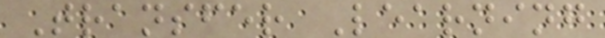Transfer Learning
